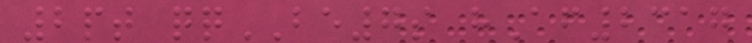2pt qqBE7s hAf2317
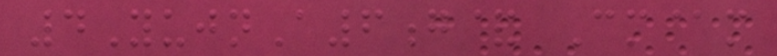4YujnA6g& Cm@m
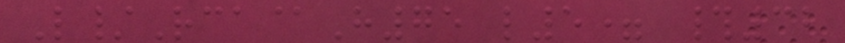L/Rca@H75 l5= #32
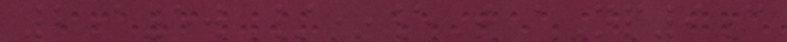2a5w /*5T aNp9c
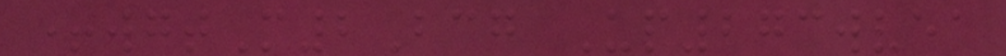+wgtM2Bcg Up273wvea
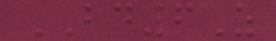BD6Z
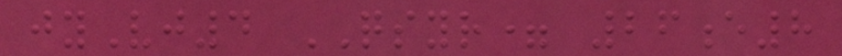jyVj4 QSYR= 26e8
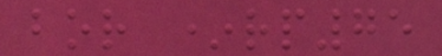bor *rp75
